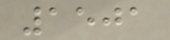1501
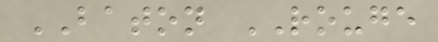BATON ROUGE
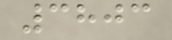3803
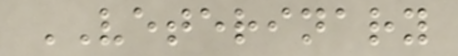VETERINARY
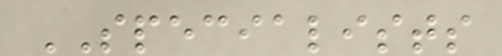SPECIALISTS
